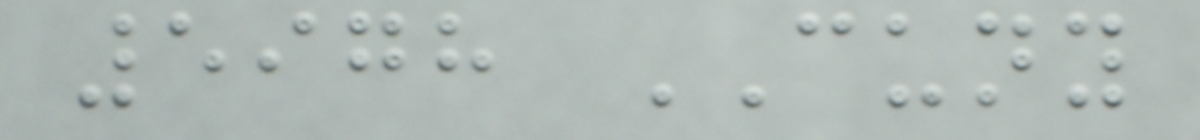5978 CUNY
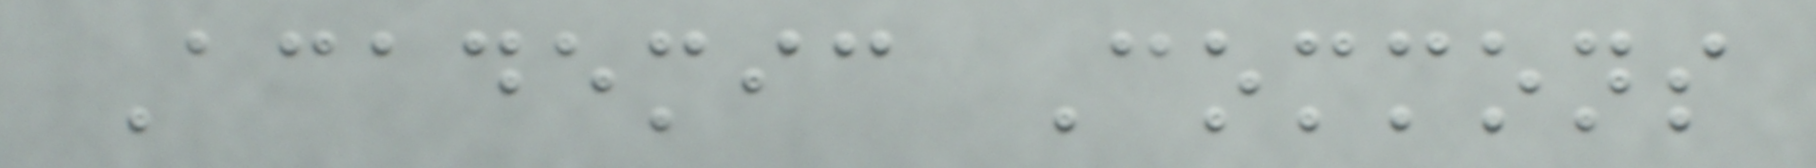Academic Commons
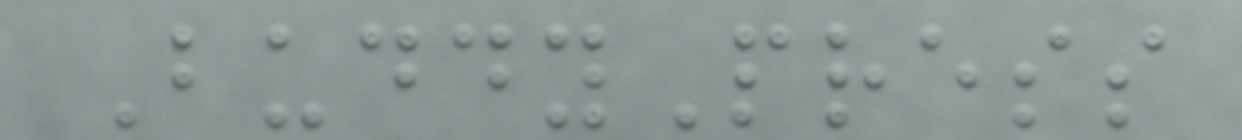BuddyPress
